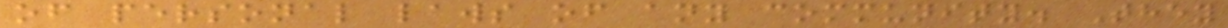of personal laws of any community. They
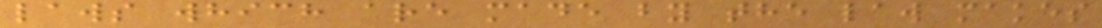laws which are made by the law makes
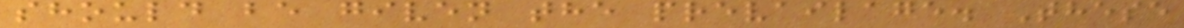should be given the prevailage. These
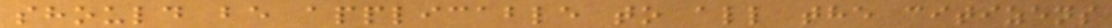should be applicable to all the citizens
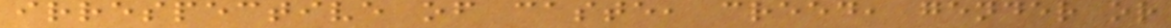irrespective of caste, creed, gender or
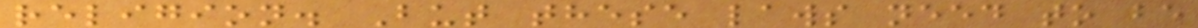religion. But these laws need to be
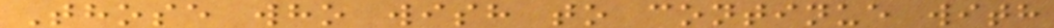Those who wish to continue with
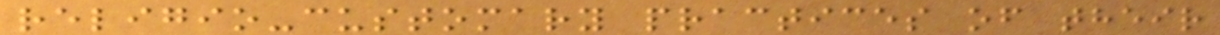religio-customary practices of their
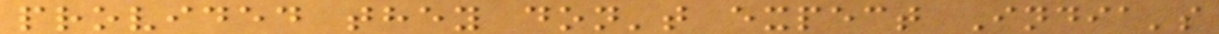provided they don't expect India's
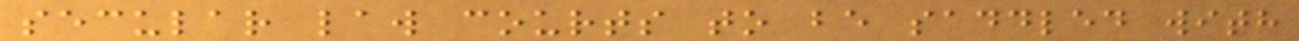secular law courts to be saddled with
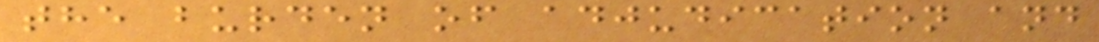the burden of adjudication and
